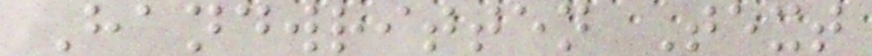Handwritten Text
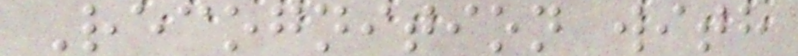Recognition with
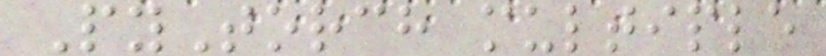PyTorch multiple
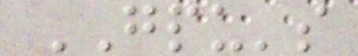GPU's
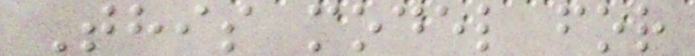This model for
